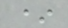*
